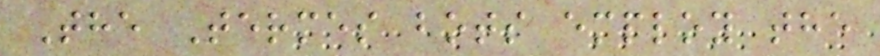The Termes bots employ the
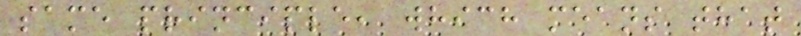same principle, which means that
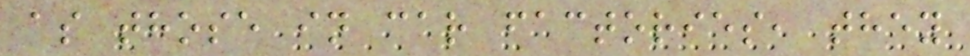as those in car factories, they
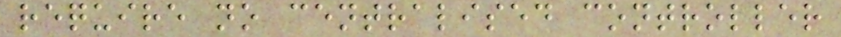require no centralised controller
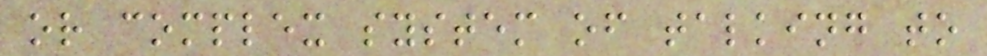or complex system of talking to
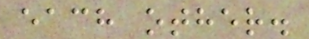each other.
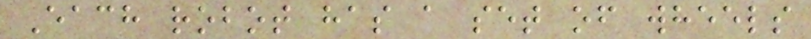Each robot has a set of wheels
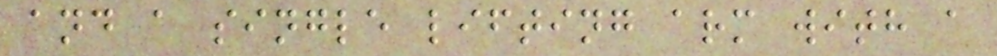and a single lifting arm with a
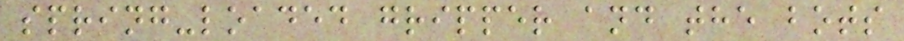spring-loaded gripper and the bots
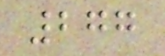277
